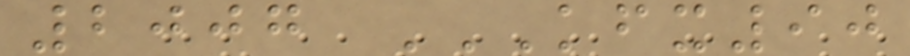2007 KFX90
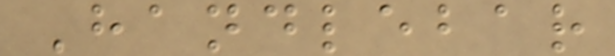Handlebar
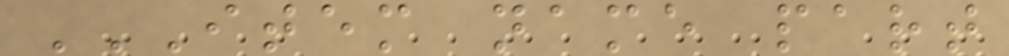ITEM NAME PART
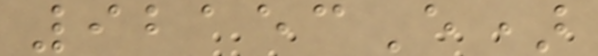92153E)
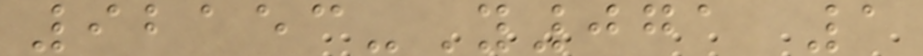92153-Y071 1
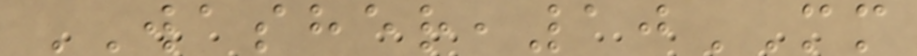WASHER,10MM
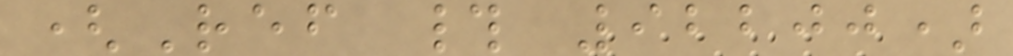(Ref # 92200)
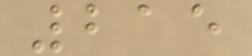215
